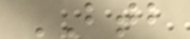BTB
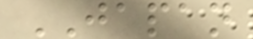JAPAN
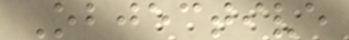Objective
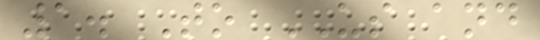1. To US and
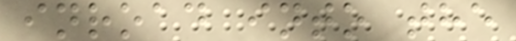inroad into the
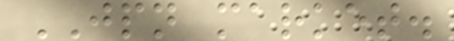JPN market.
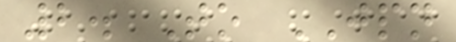2. To JPN
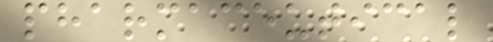pharmaceutical
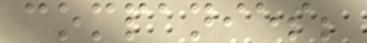companies;
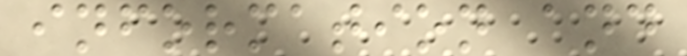information and
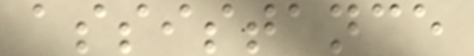assistance
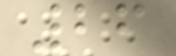26
